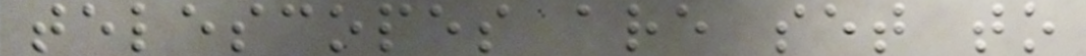telescopes are set to
